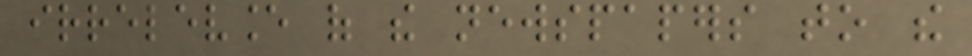irrelevance of the newspapers to the
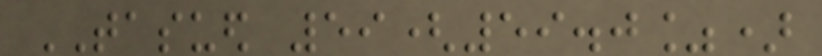TASUED 59(59.0%)
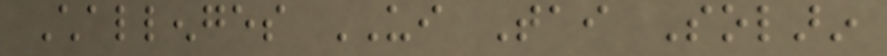Challenges UI Tai Solarin
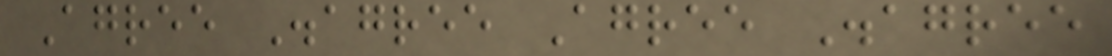Agree Disagree Agree Disagree
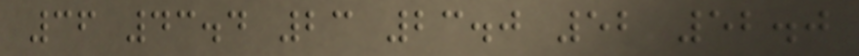36 43.4 23 23.0 52 52.0
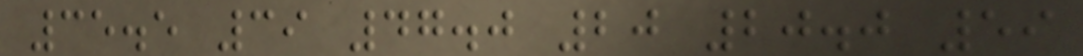35.5 39 47.0 20 20.0 59
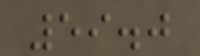59.0
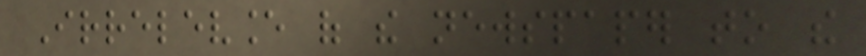Irrelevance of the newspaper to the
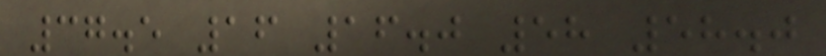37.5 16 16.0 58 58.0
